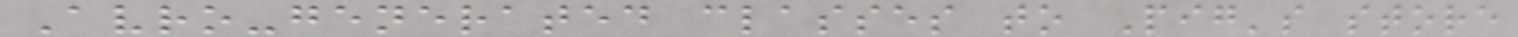Avro-generated classes to Pig's store
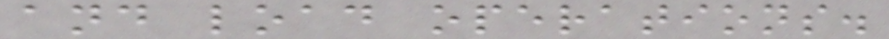and load operations.
